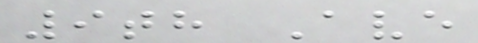9th Ave
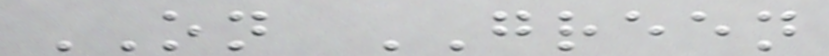ON GREEN
